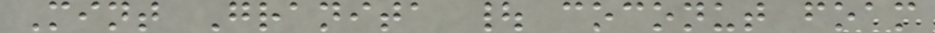Mint Granita | coconut foam
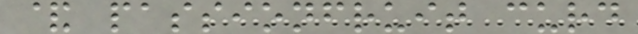& passionfruit curd
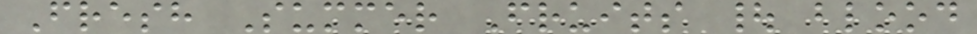Fresh Summer Fruits | blood
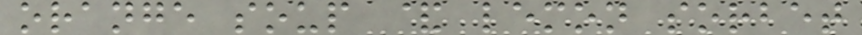orange soup & lemon sorbet
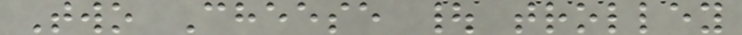Two Cheese | trolley
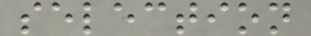selection
